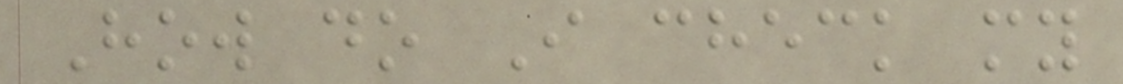How do I check my
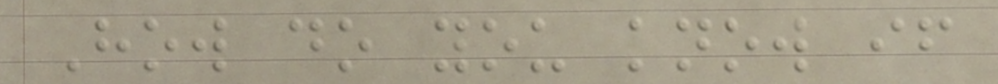How do you know if
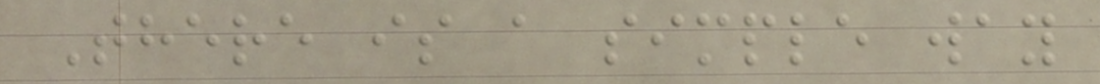There is a simple way
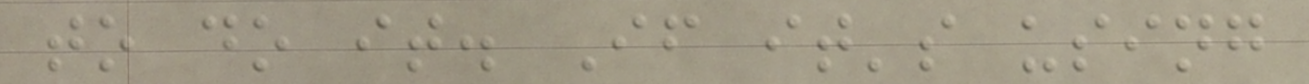to do it. If it's using
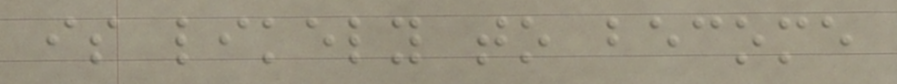is likely to become
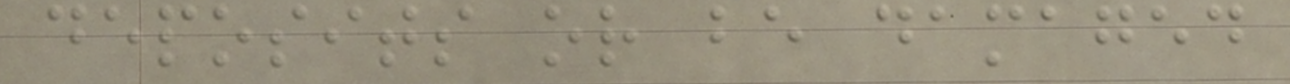deposits or be damaged
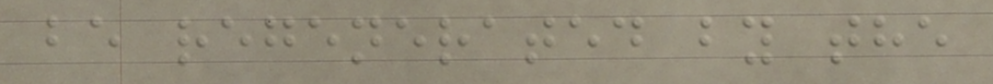be regenerated by the
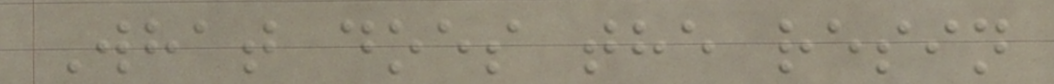What does the resin
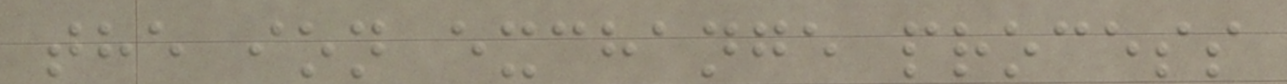the ion exchange process
